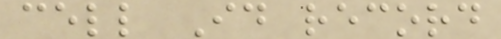cell Id record
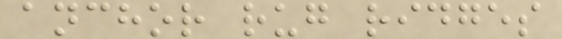anchor rug ridges
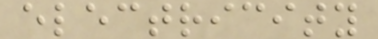electricity
